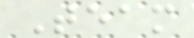Team
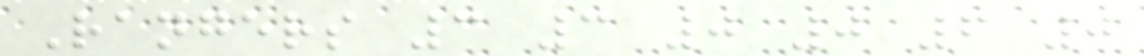Rangers 3 3 0 0 6 0
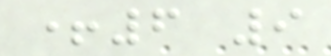+6 9
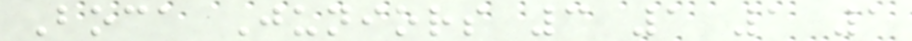Boca Juniors 3 1 1 1
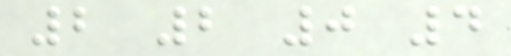2 2 0 4
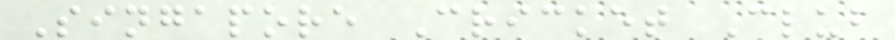Singapore Cricket Club
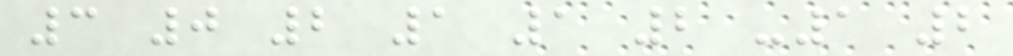3 0 2 1 1 2 -1 2
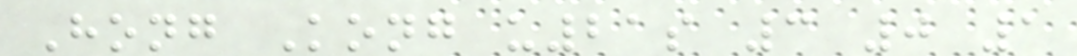Hong Kong u21s 3 0 1
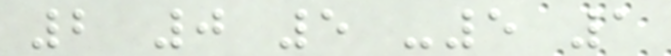2 0 5 -5 1
